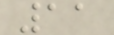11
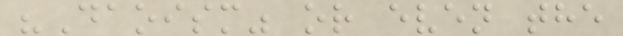"Daoism" or even the
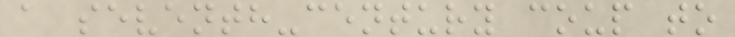a seventh-century coup to
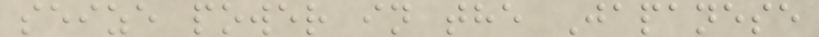seize power in the Japanese
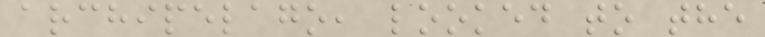archipelago, looked to the
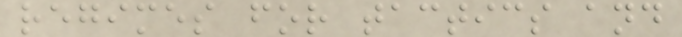regimes for tactics and
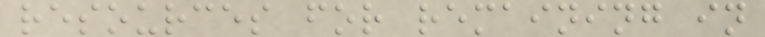resources for remaining in
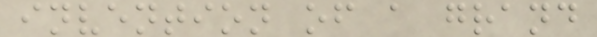invention of a grand
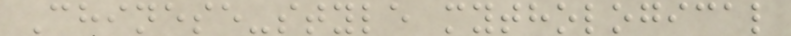Chinese-style mythological
